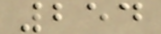254
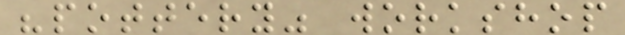"pottery" workshop
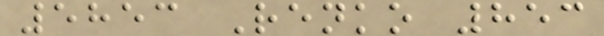5853 Renko 853
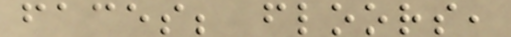faces; floors,
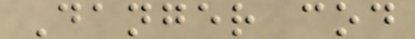Danger cod
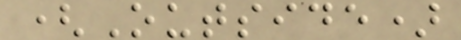(Outside)
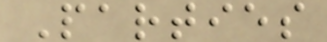Parties
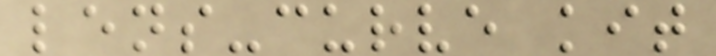lens-curve kit
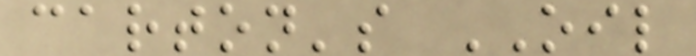carton's OIL
